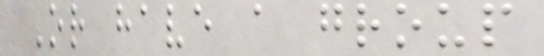Or have a group
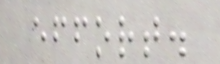effort.
